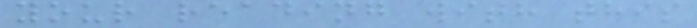your reading with this
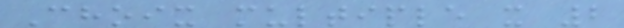Choix multiple x 2
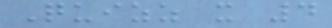Quizz x 4
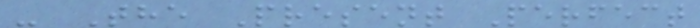- The Present Perfect
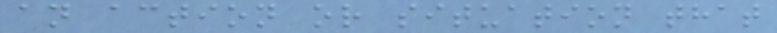an action or situation that
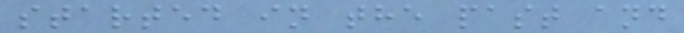started in the past and
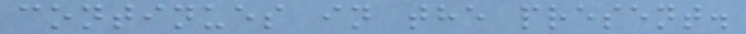continues in the present.
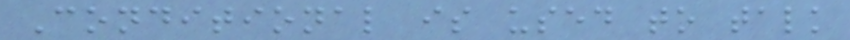Conditional is used to talk
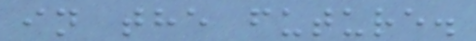in the future.
